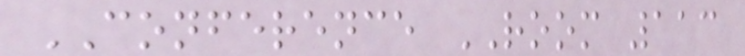CONFERENCE ROOM 113
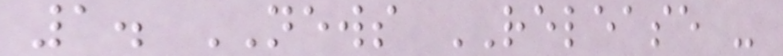1. NEWS RELEASE -
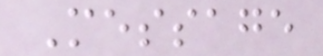Message
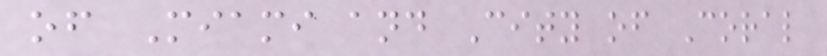of Miami and City of Coral
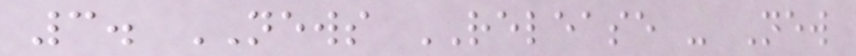3. NEWS RELEASE - New
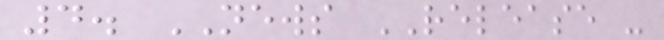4. NEWS RELEASE -
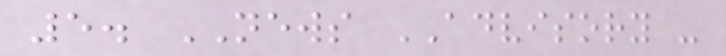5. NEWS ADVISORY -
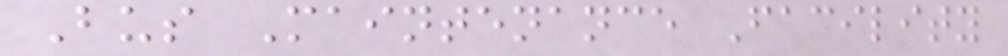Bus Maintenance Facility
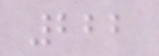222
